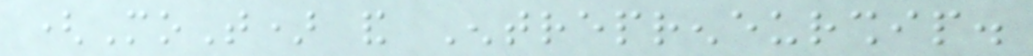(MoT) and Entrepreneurship.
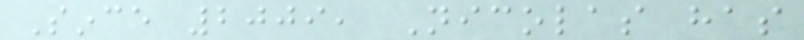Since 2009, Nicolas has
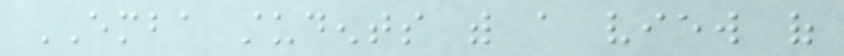EMBA students with a view of
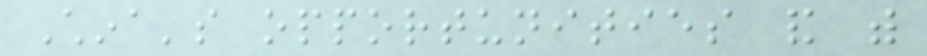China's opportunities and with
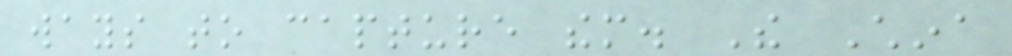ways to capture them. The China
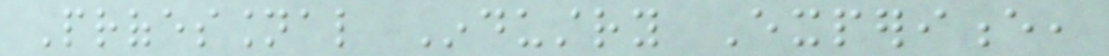Professional Industry Experience,
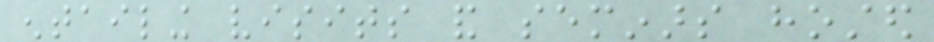entailing visits and seminars hosted
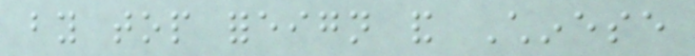by top foreign and Chinese
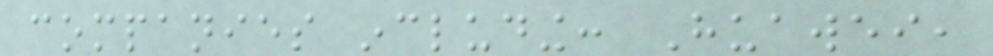companies including: Huawei,
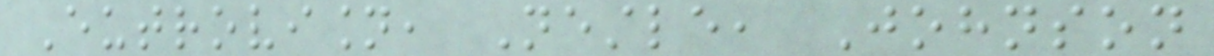Eutrovision, Nestle, Johnson
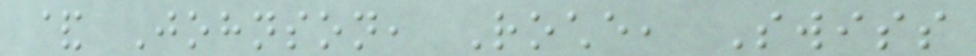& Johnson, Roche, Swiss
